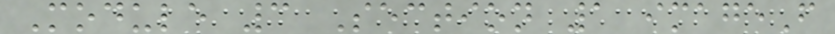Module 3 Section 1 imageF
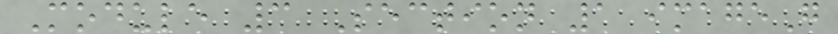Module 3 Section 1 imageG
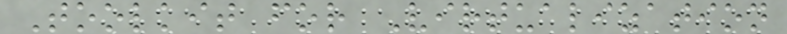Toolkit for Virtualization
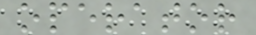operator
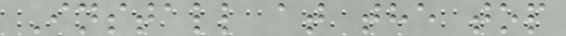Install at the top
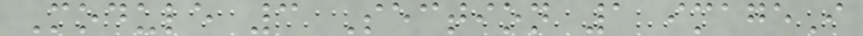Module 3 Section 1 imageI
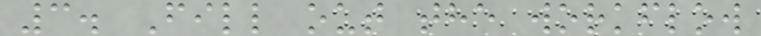3. Fill out the workflow
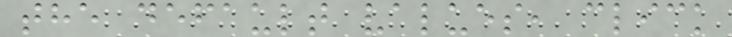the default values, click
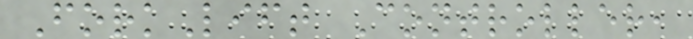ForkLift Controller,
